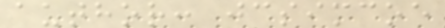author: jcsimcoe
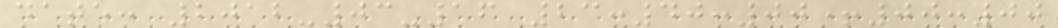date: 2012-03-16 23:40:00+00:00
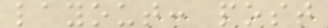layout: post
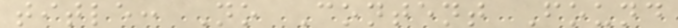title: No Content Found
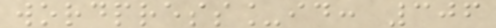wordpress_id: 306
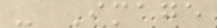- Image
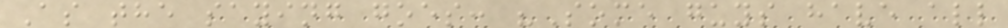As the saying goes: "Some guys have all
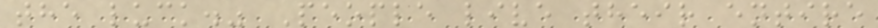the luck." People live their entire
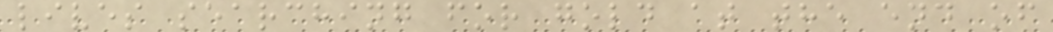lives searching for gold at the end of
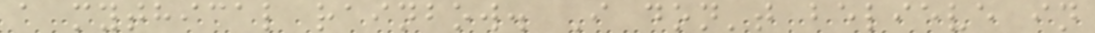a mythical rainbow. I don't believe in
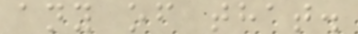any of that.
